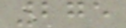275
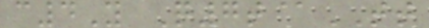c4Y Q7t@TT
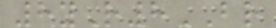8yR8BR
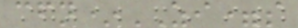cfn*ZI=s
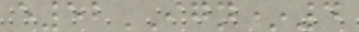e52IGN*4
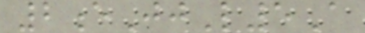2eJjL5A
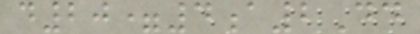d20=4a2Dd
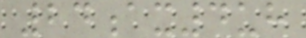24ax4uh
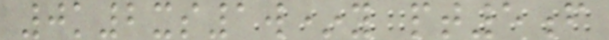0k2xs1w*y pt5f
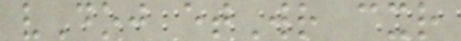vDoj etWr cxr
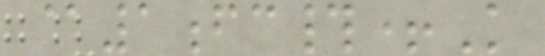@1fc#+K
